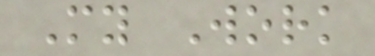My Work
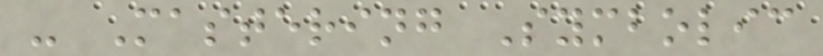- Mastering Symbolic
